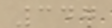347
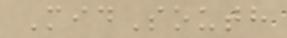MidSouth
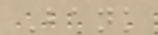Bank
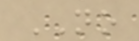NO
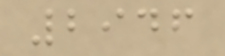2946
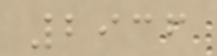2936
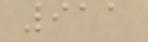911
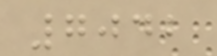7042
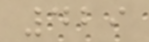429
